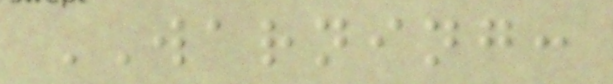WARNING:
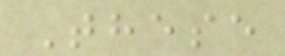These
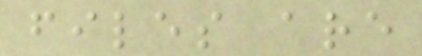files are
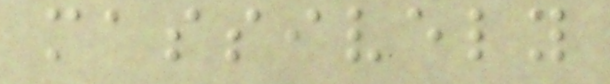massively
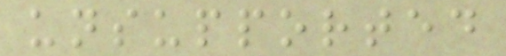unsupported
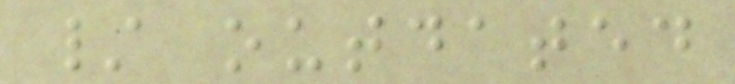/ outdated
